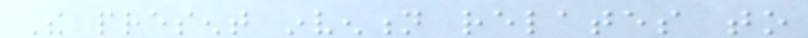The present invention relates to
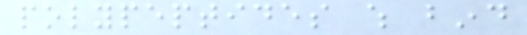polypeptides which bind
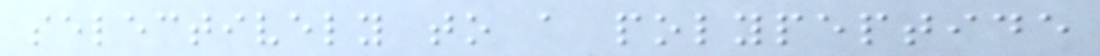selectively to a polypeptide
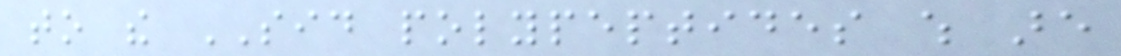to the SID polypeptides which are
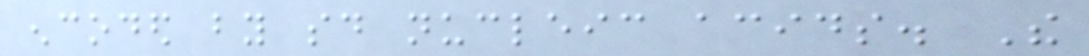encoded by said nucleic acids. The
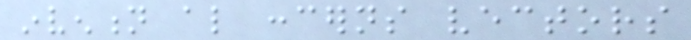invention also concerns vectors
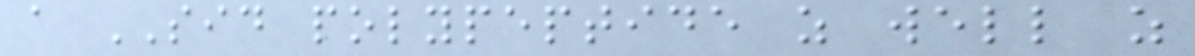a SID polypeptide as well as
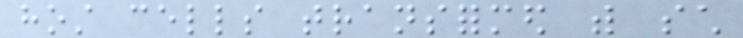host cells transformed with such
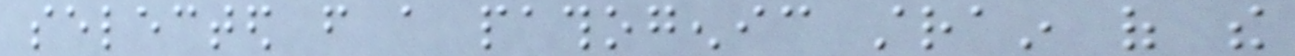selected from a pathogenic strain of the
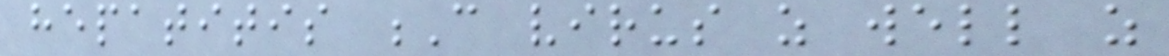hepatitis C virus as well as
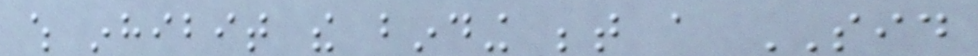which inhibit the binding between a SID
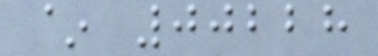~ 00228
